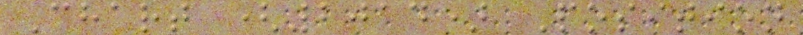Chart (2014) Position
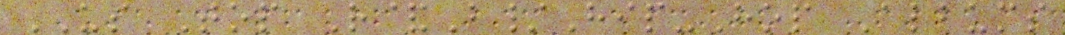US Top R&B/Hip-Hop Albums
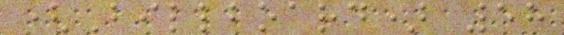(Billboard) 58
